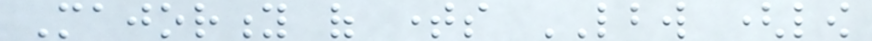Majority of times LBW (low
